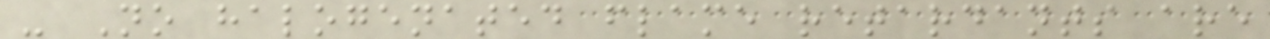- No halogenated flame retardants are
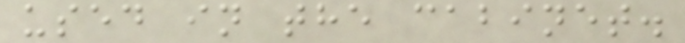used in the cabinet.
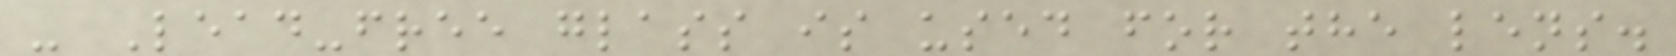- Lead-free glass is used for the lens.
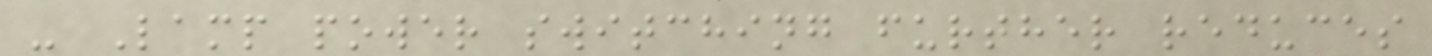- Lamp power switching further reduces
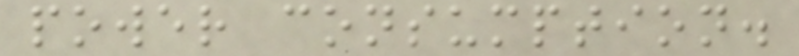power consumption.
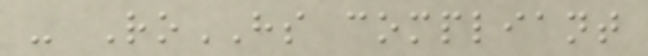- RoHS compliant
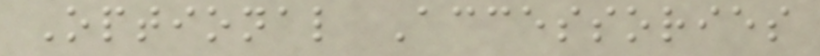Optional Accessories
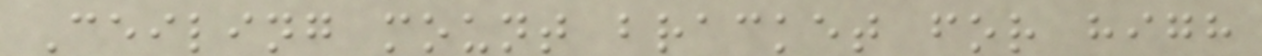Ceiling mount bracket for high
